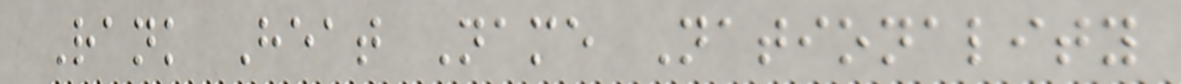Rank Heat Name Nationality
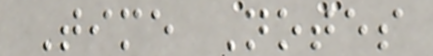Time Notes
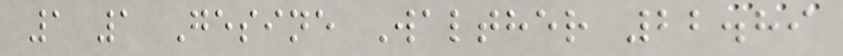1 1 Gesine Walther 22.89
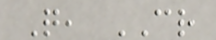Q, CR
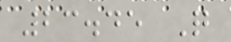23.45 Q
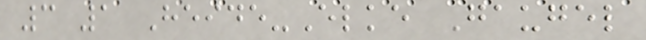3 1 Heide-Elke Gaugel
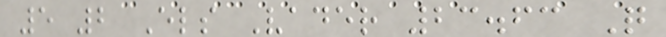5 2 Els Vader 23.63 Q
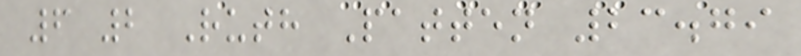6 2 Ruth Patten 23.79
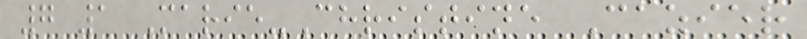7 1 Marie-Christine Cazier
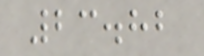23.82
